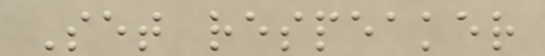Set respeaker
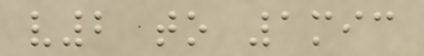v2 to 1mic
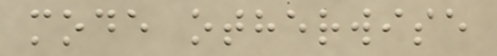mode otherwise
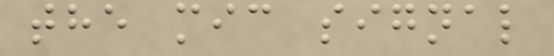the mic signal
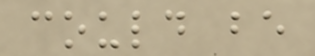could be
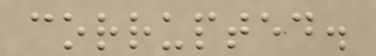corrupted.
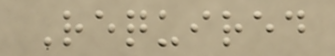Required
